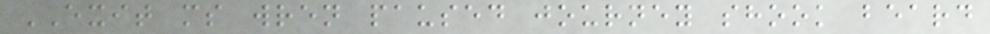EXIT ms wren paused journey shook beard
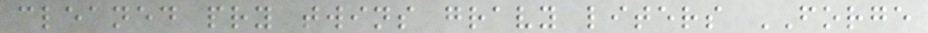cleaned pry twins gravy liters FORGE
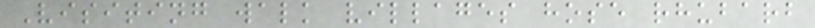Visiting walk villages hose rhubarb
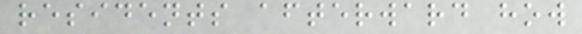residents afterward how
